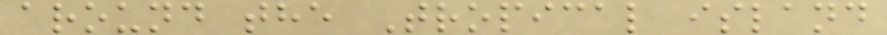around the Tropical island
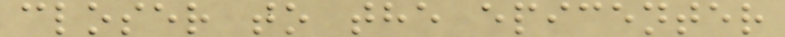closer to the epicenter
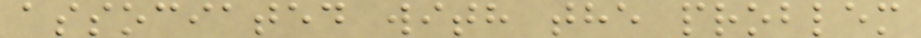associated with the problem
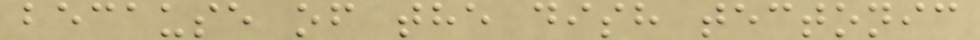because of the dish tectonic
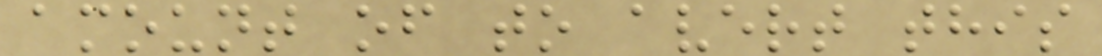amount of to avert this
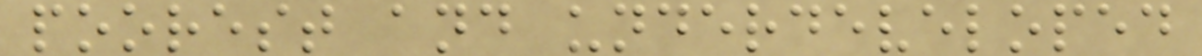poorest and underdeveloped
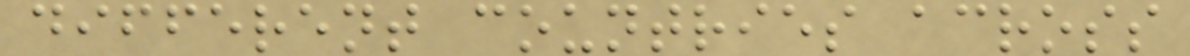different countries across
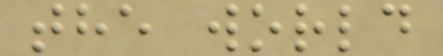the world
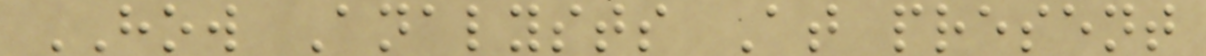HOW Analysts At present
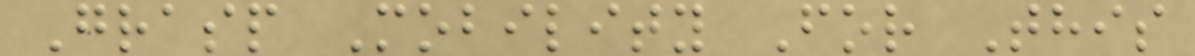Grasp Mobility For This
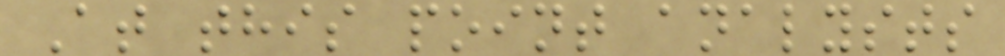At this point analysts
